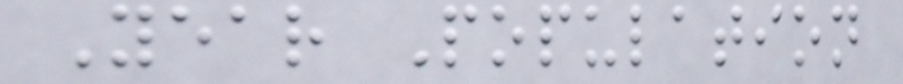Year Population
